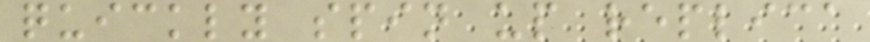quickly spin up replica
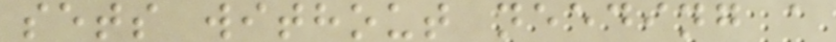sets without needing a
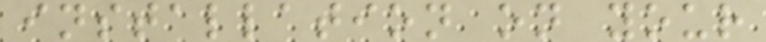installation on your
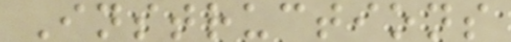Instructions
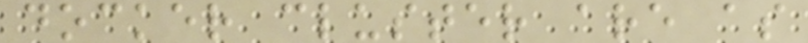docker cluster are as
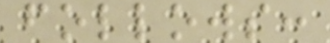follows:
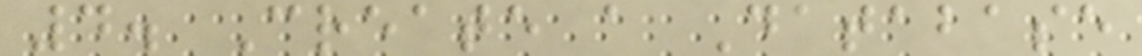4. Create a Database
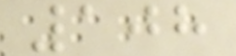108
